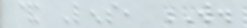& Lens, W.
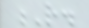R.
